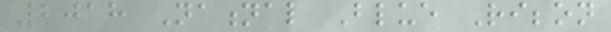2018 National Blue Ribbon
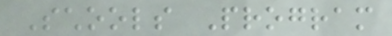Schools Program
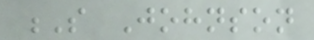S Johnson
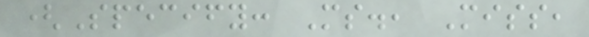(Specify: Ms., Miss,
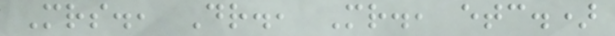Mrs., Dr., Mr., etc.)
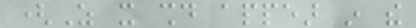(As it should appear in the
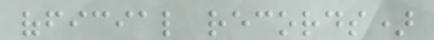official records)
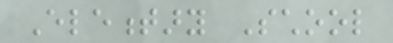Elementary School
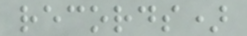records)
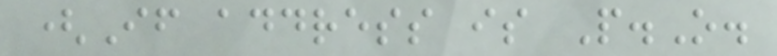(If address is P.O.
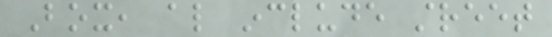Box, also include street
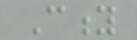City
